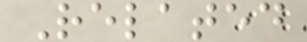Related
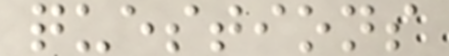questions
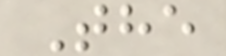The
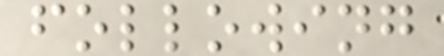following
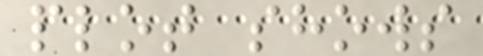plot shows
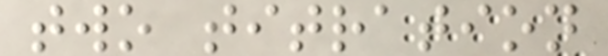two titration
